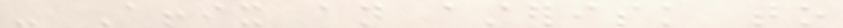- Affix an asterisk to
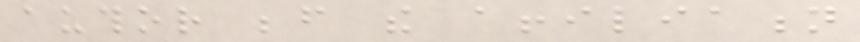author before the affiliation
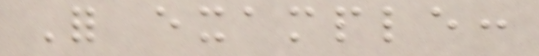For example:
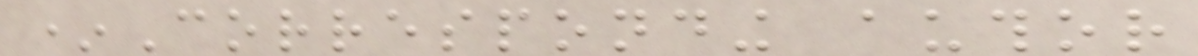*Corresponding author
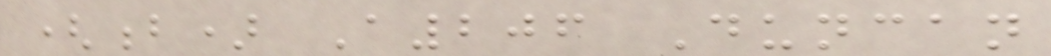(b) A206 Duncan
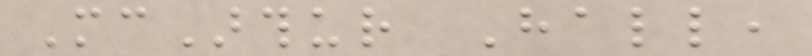McArthur Hall,
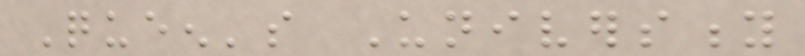Queen's University
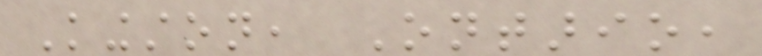Kingston, Ontario,
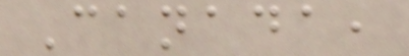Canada,
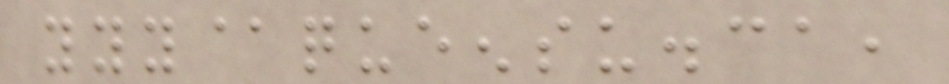yyy@queensu.ca,
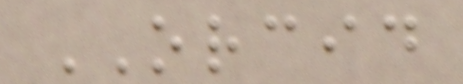ORCID
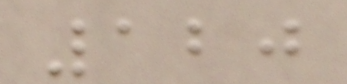120
